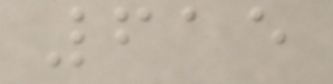615
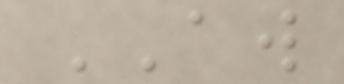AW
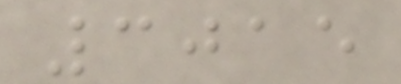3015
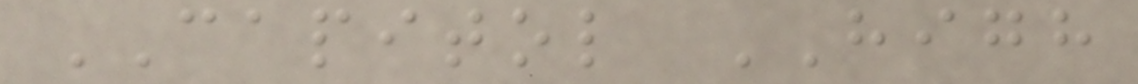CAPITOL HIGH
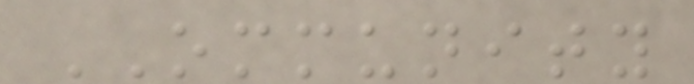OMMUNITY
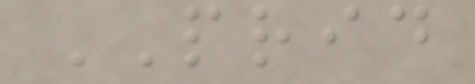PRID
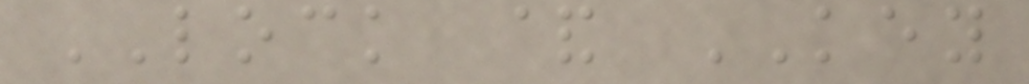LOCK & KEY
